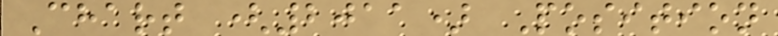Chart (2011) Position
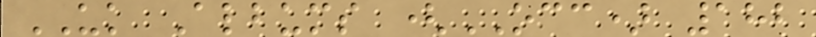UK Albums (OCC) 182
